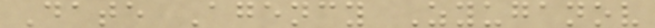Date Agency Zyuganov
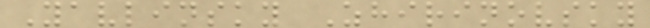Yavlinsky Zhirinovsky
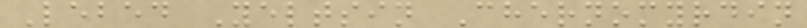Lebed Yeltsin Chernomyrdin
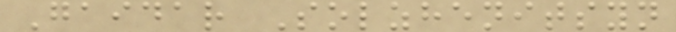Gaidar Solzhenitsyn
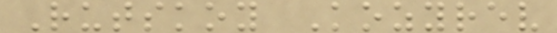Rutskoy Kozyrev
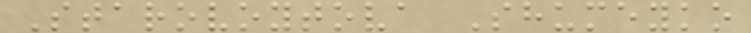Starovoytova Shumeyko
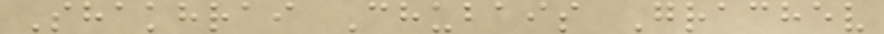Shakhrai Chubais Grachev
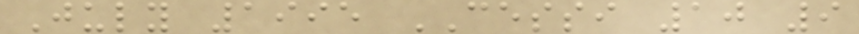July 1995 CESSI 10 9
